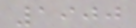1900
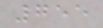755
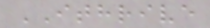ITHRIVE
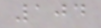104
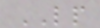LP
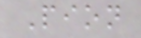Pion
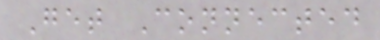Get Connected
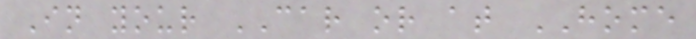In your CAR or at HOME
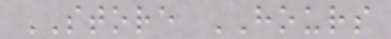STORE HOURS
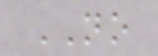NO
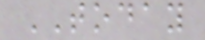TODAY
